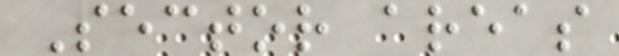Sector areas
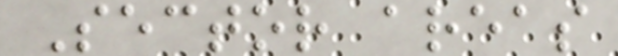Sector areas
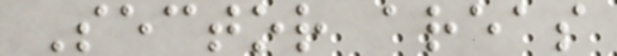Sector areas
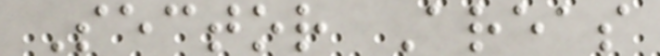Sector Areas
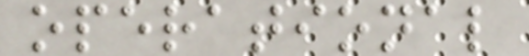operational
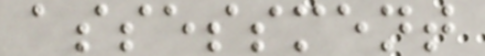assessment
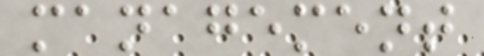management
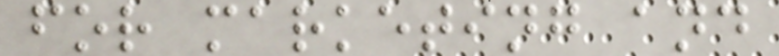for marketing and
